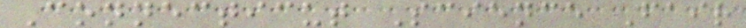Connecticut Science Fair
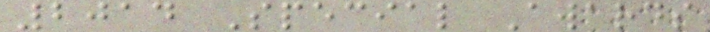2014 Special Awards
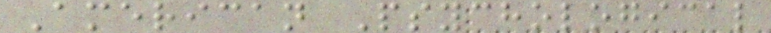American Psychological
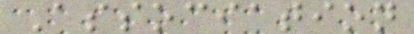Association
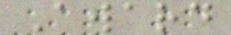Award
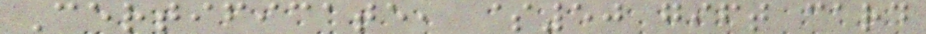Certificate, $50 gift card
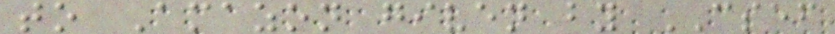to Amazon given by CSEF
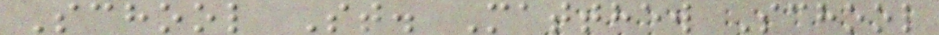School St. Matthew School
